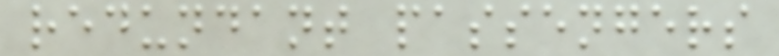redundant passengers
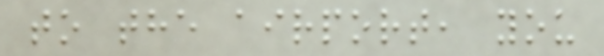to the airport, you
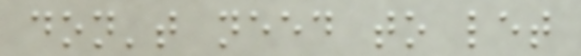don't need to let
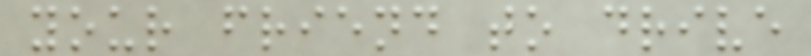your friend to drive
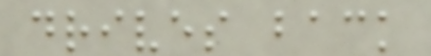drives back
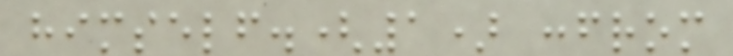himself.(1) :from
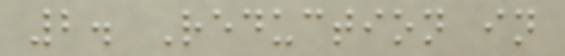2. Reduction in
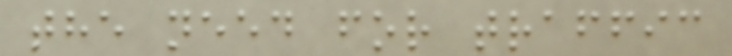the need for traffic
